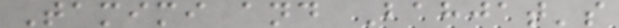Tamimi and Bahjat's
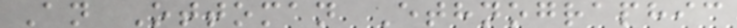An Ottoman Ethnographic
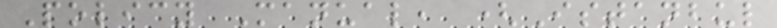Policy Manual, (Istanbul
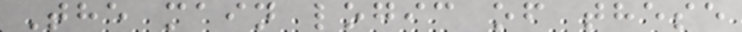The main logic of these
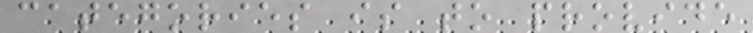categories is to provide
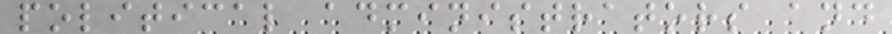political administrators and
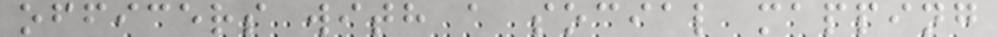officers with a social mapping
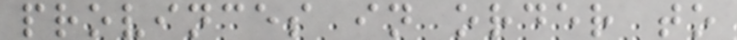provinces in order to
